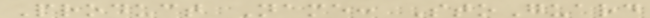Product Name: StoGuard
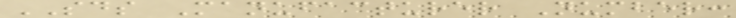SDS Manufacturer Number:
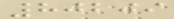80209
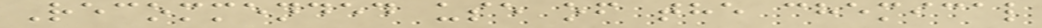Recommended use of the chemical
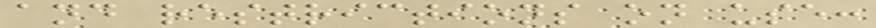and restrictions on use:
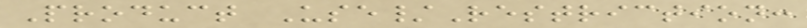Product Use/Restriction:
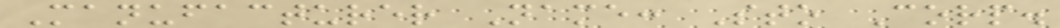Manufacturer Name: Sto Corp.
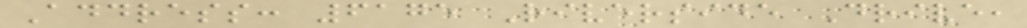Address: 6175 Riverside Drive,
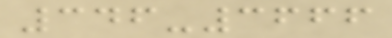346-3666
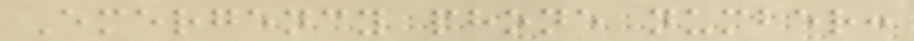Emergency phone number:
